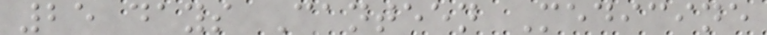25 days Canteen Medicine
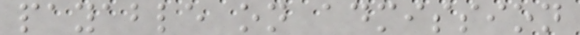payable on admission
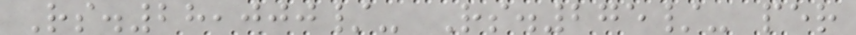Rs.28,000/- Rs.275/- per
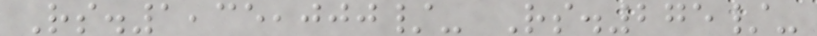Rs.1,35,000/- Rs.275/-
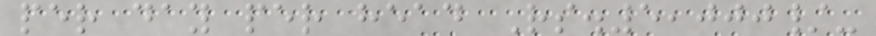per day per head Rs.5,000/-
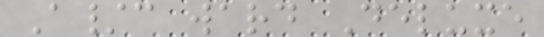A/c ward Deluxe
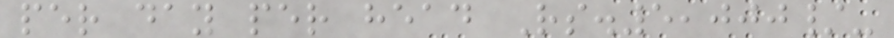per day per head Rs.5,000/-
